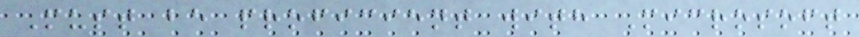Must be proficient with Microsoft
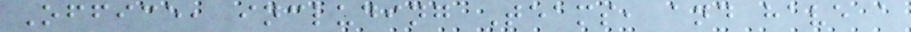Office, including Teams, and have a
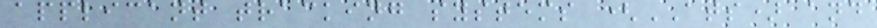applicant tracking systems (ATS) and
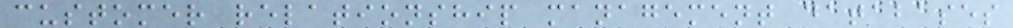customer relationship management databases
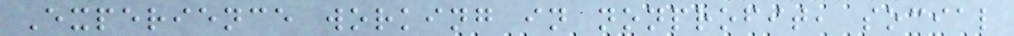Experience working in nonprofit, social
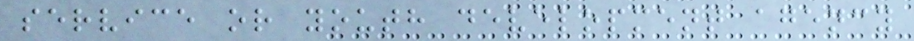service or youth development agency
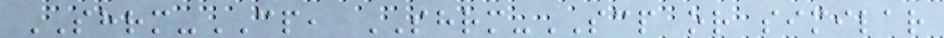SHRM-CP, SHRM-SCP or similar
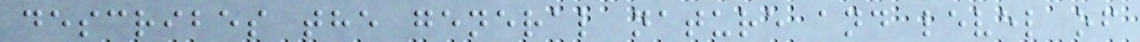describes the general nature and level of
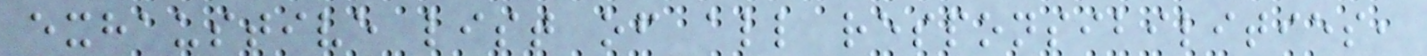exhaustive list of all responsibilities,
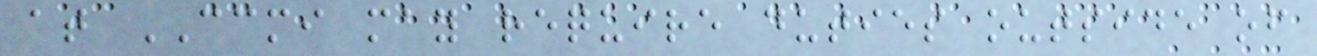at CCMI may require duties outside of
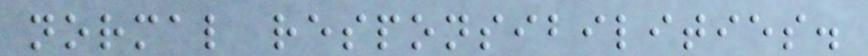normal responsibilities.
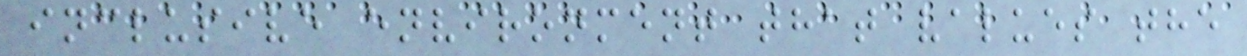inclusive environment that values the
